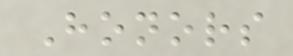Honors
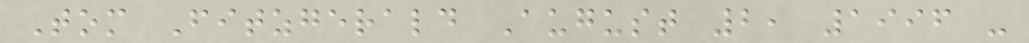Tom Fitzgerald August 2, 1996 -
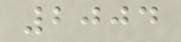2004
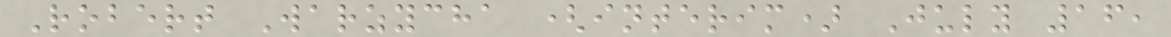Robert Warzycha (interim) July 16,
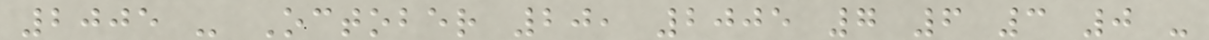2005 - October 20, 2005 7 6 3 0 -
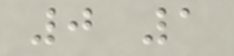0 1
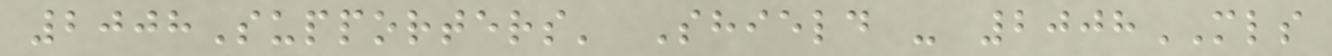2008Supporters' Shield - 2008MLS
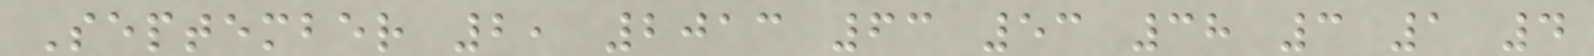September 2, 2013 63 53 38 3 1 4
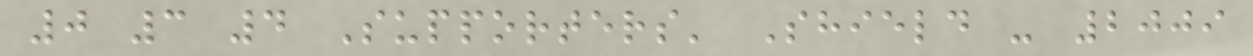0 3 4 Supporters' Shield - 2009
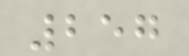257
